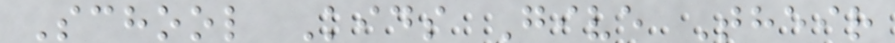School Kids Give Their
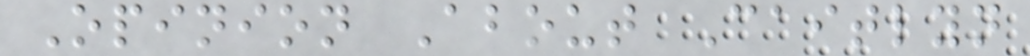Opinion About Caitlyn
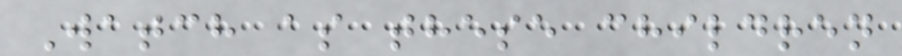Watch as these children
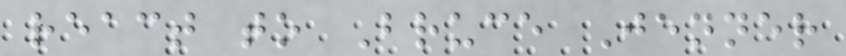react to Bruce Jenner
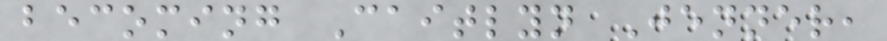becoming Caitlyn Jenner,
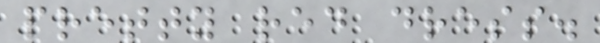pretty red dress.
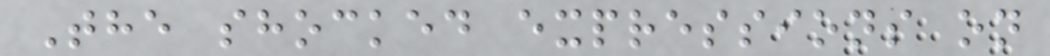The shocked expressions on
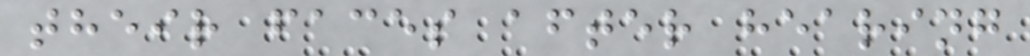their faces after hearing
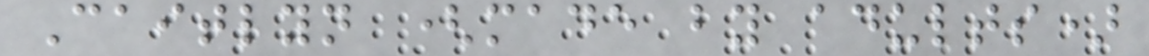Caitlyn (made by adults)
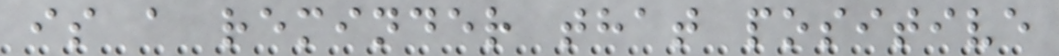is a reminder that positive
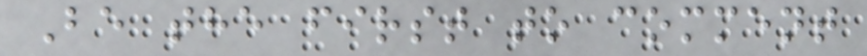Be the first to comment
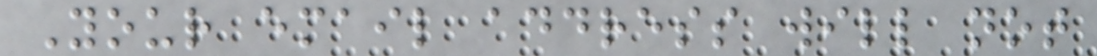Your email address will not
